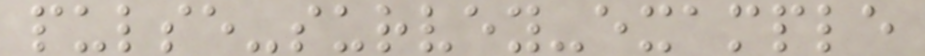pulse-survey-example
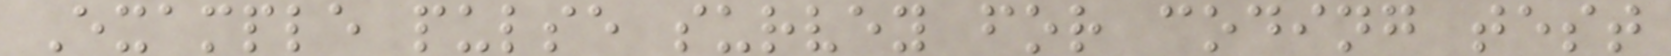Example pulse survey for coding test
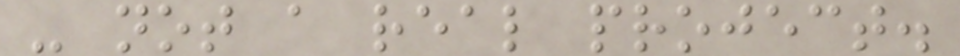- not a real project.
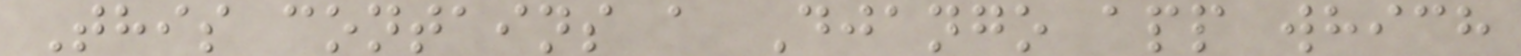This contains a Django app which
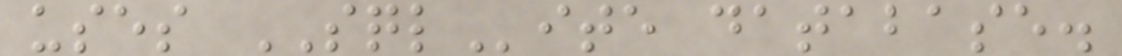uses SQLite database.
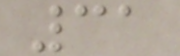31
